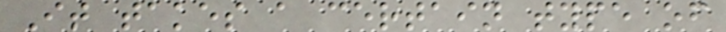It takes a certain type of
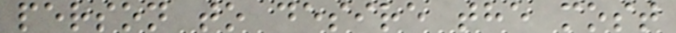person to desire the most
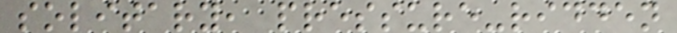solitary, pressure-ridden
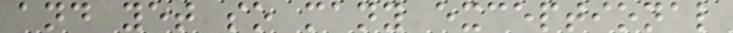and yet so many exceptional
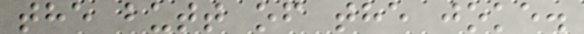the butt of the joke.
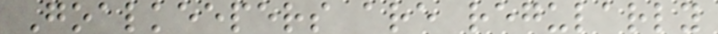Goalkeepers are regularly
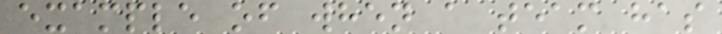example of when a team has
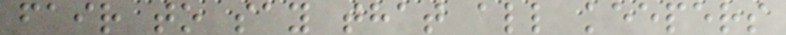fair to say that all keepers
